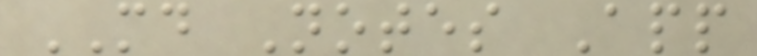MD Notes App
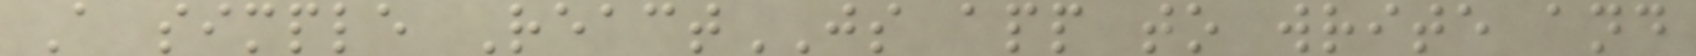A simple ReactJS app to write and
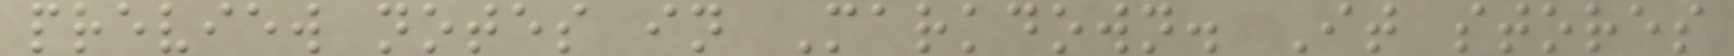preview notes in Markdown. It stores
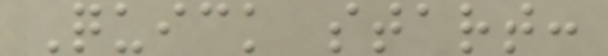Quick start:
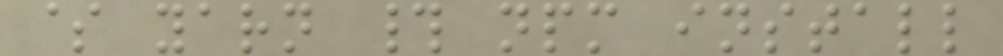$ yarn # npm install
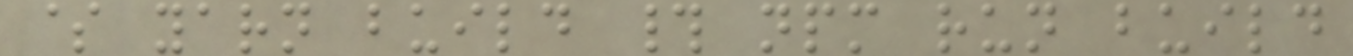$ yarn build # npm run build
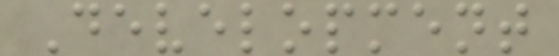Development
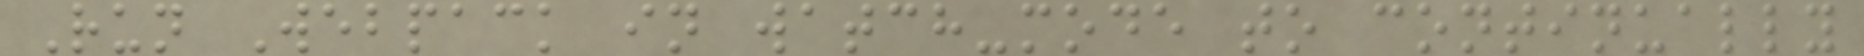Run Webpack in watch-mode to continually
